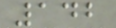142
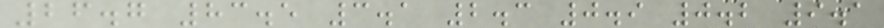26.7 83.5 3.1 2.3 0.9 0.2 9.1
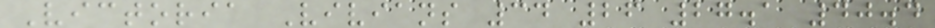Victoria Vivians 34 26 27.1 40.4
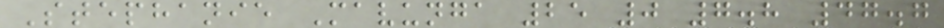Stephanie Mavunga 25 0 7.8 47.7
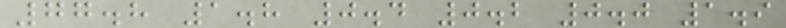77.8 1.8 0.4 0.2 0.0 1.9
